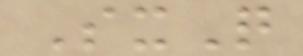SxQ
